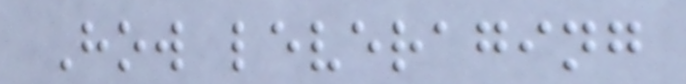How leveraging
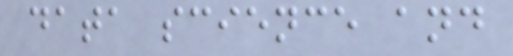data science and
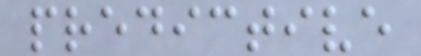predictive
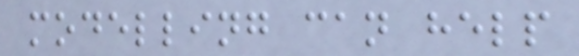modelling can help
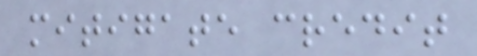mitigate credit
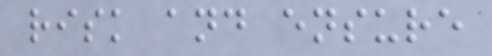risk and ensure
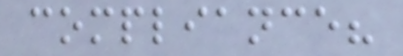compliance?
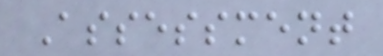Assessment
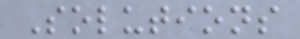Solutions
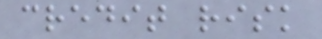credit risk
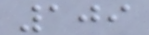109
